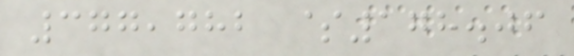377,782 $178.06
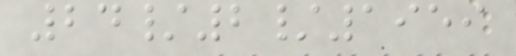24/2/1959
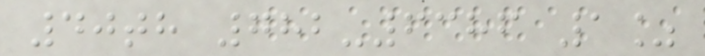40th 782-6386 1%
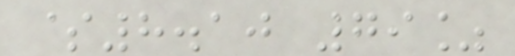$8.10 79%
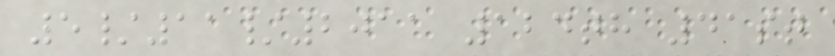5/11/2011 124th 41st
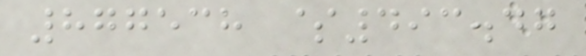877538 $493.47
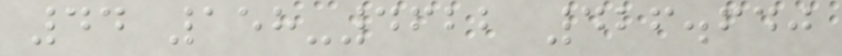44 158-4622 426.640
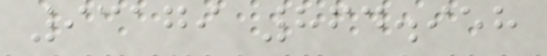93179 864.958
